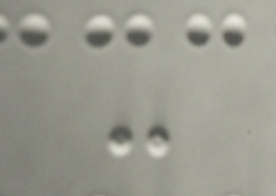-
